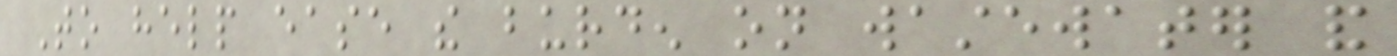To help ease the burden on wastewater and
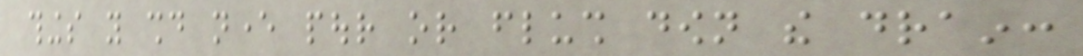things you should never pour or flush down the drain:
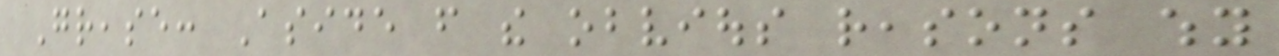Grease: Aside from the obvious reasons why
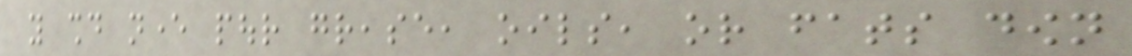you should never pour grease, oils, or fats down
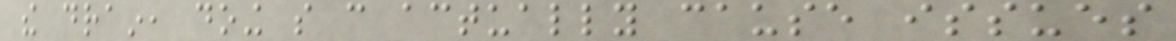the drain, doing so can actually cause issues
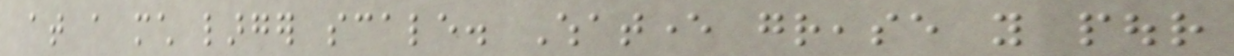at a much larger scale. Whatever grease you pour
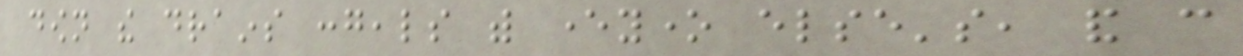down the drains congeals with everyone else's, and can
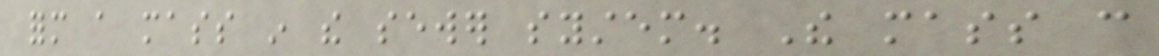form a mass in the sewer system. The mass can
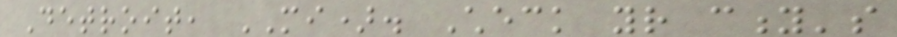Detroit, MI). Check your city's
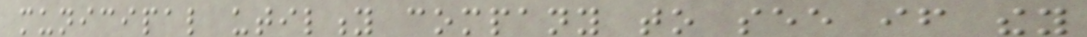municipal utility company to see if they
